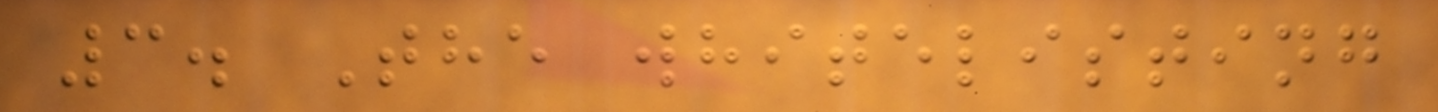3. The whitelisting
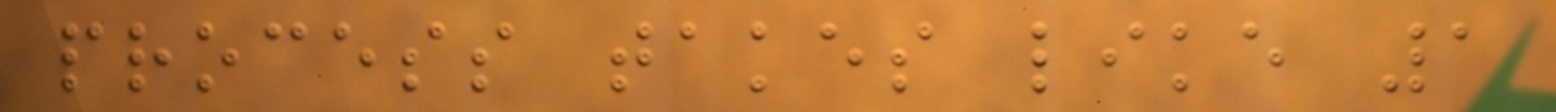process takes like 1
